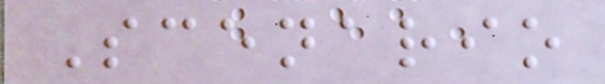Scenario
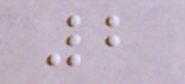2
